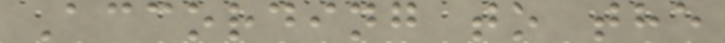According to the
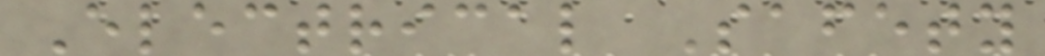Electrical Safety
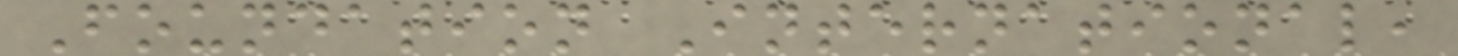Foundation International,
